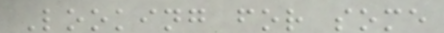Looking for some
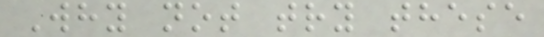Why not try these
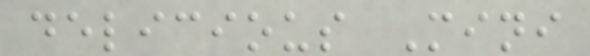delicious Mini
